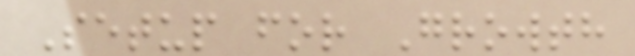Setup for Growth
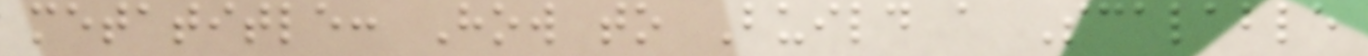metatitle: How to Build a Scalable
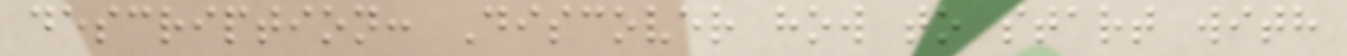description: Discover how to start with
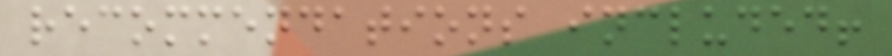recommendations included!
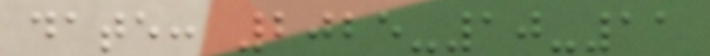date: 2025-10-11
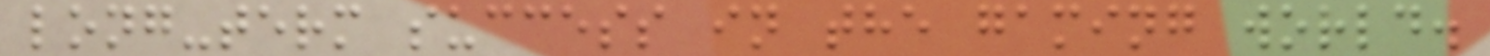long-term success in the gaming world.
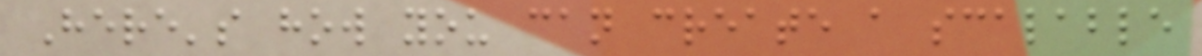Here's how you can create a scalable
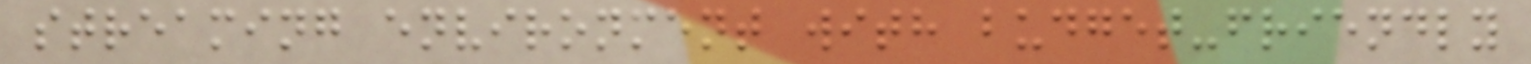streaming environment with budget-friendly
